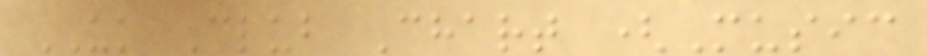UK Club Chart (Music
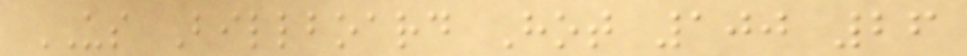US Billboard Hot 100 26
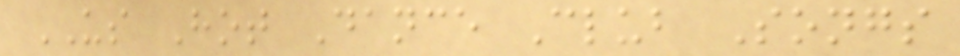US Hot Dance Club Songs
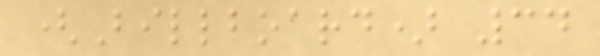(Billboard) 34
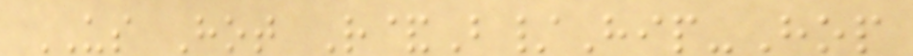US Hot R&B/Hip-Hop
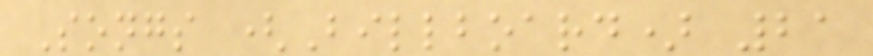Songs (Billboard) 21
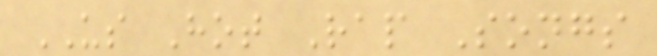US Hot Rap Songs
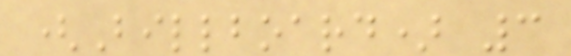(Billboard) 3
